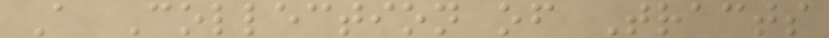A Collection of Tracts
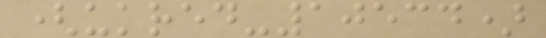(ukred-10534)
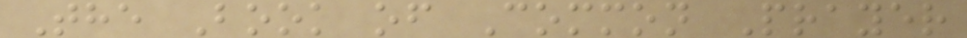The Book of Common Prayer
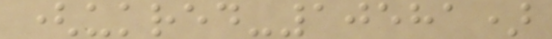(ukred-10581)
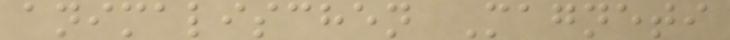animalischen Magneti
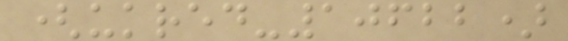(ukred-10622)
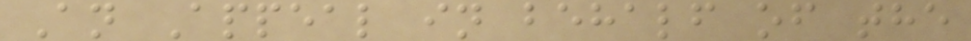An Appeal in behalf of the
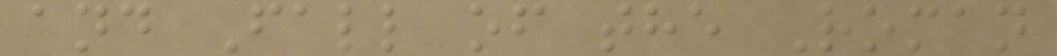and Fall of the Roman
